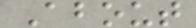About
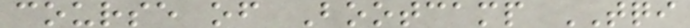course of Bootcamp TQI
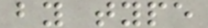by type
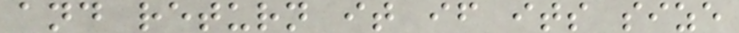and return it if its size
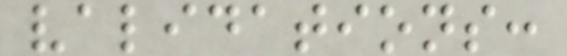validations:
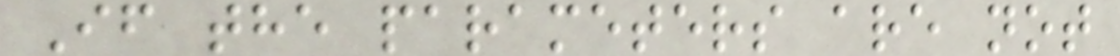If the parameters are not
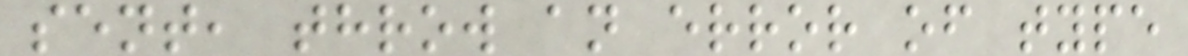sent, throw an error of type
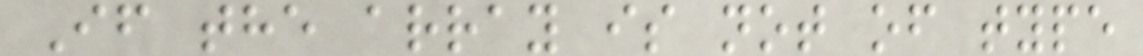If the array is not of type
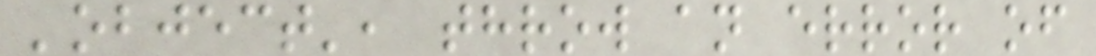'object', throw an error of
